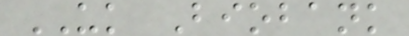UK Biobank
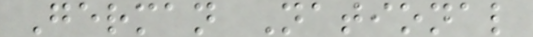German National
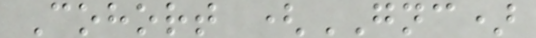Cohort (GNC)
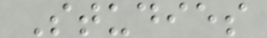Studies
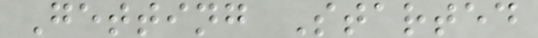Getting Started
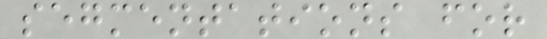segmentations for
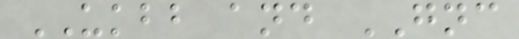UKBB and GNC
